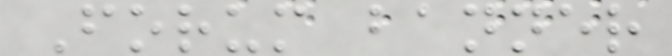Forum banner
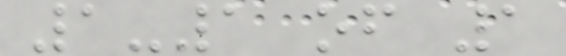1-1 of 1
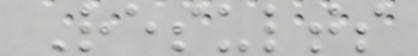Results
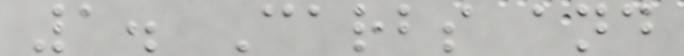1. Carbs and
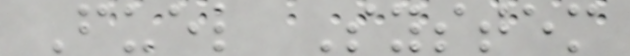Fuel System
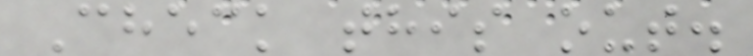Check this out.
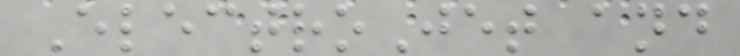ElectroJet and
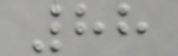88
